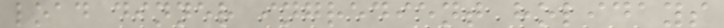load dinner ingredient holidays
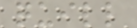quill
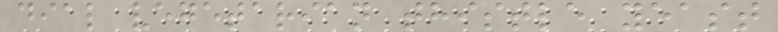dial vegetarian thistle yeast
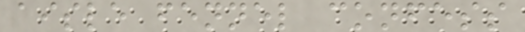aisle fennel confess
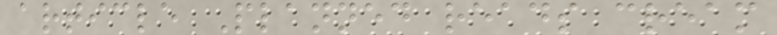article Planned reads cream
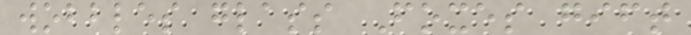wobbles glass Foxes gift
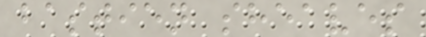bastien sheaves
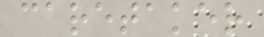caretaker
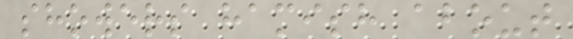showers hamish about
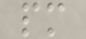pm
